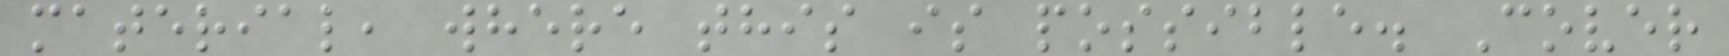material, where this is possible. Cover
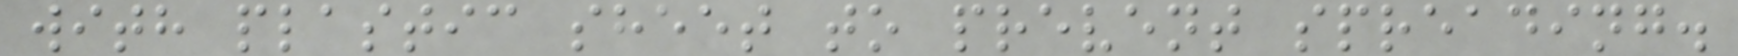with plastic sheet to prevent spreading.
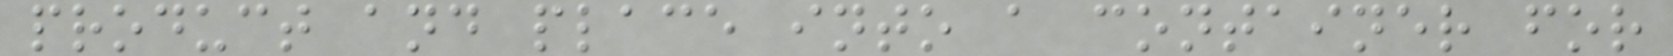product and place into a container for
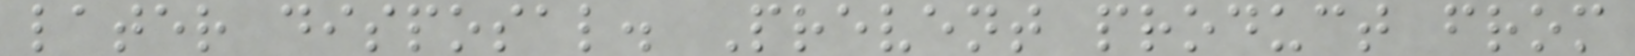later disposal. Prevent product from
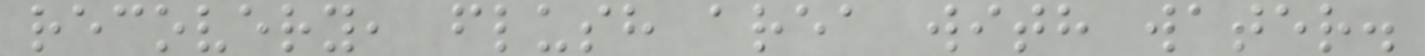recovery, flush area with water.
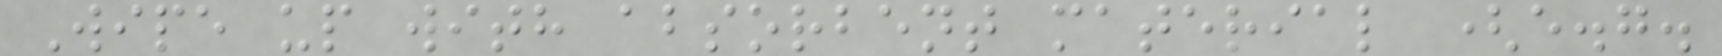Wipe up with absorbent material (e.g.
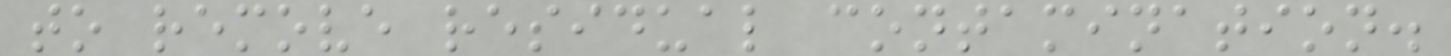to remove residual contamination.
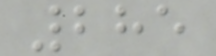285
